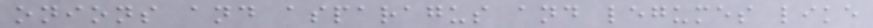onions and asparagus and legumes like
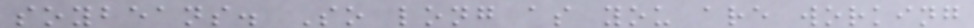soybeans. So long as you are working
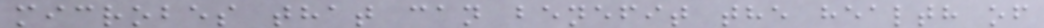microbes that can benefit the health of
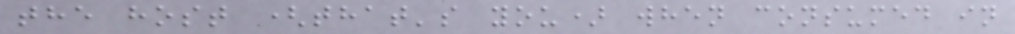the host (that's you) when consumed in
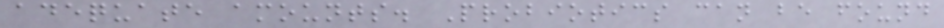adequate amounts. Probiotics can be found
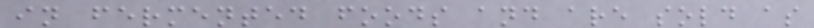in fermented foods and are sold as
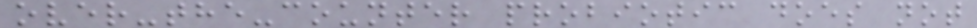over-the-counter probiotic does not
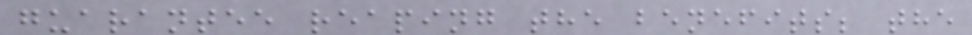guarantee reaping the benefits; the
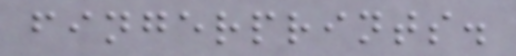fingerprints.
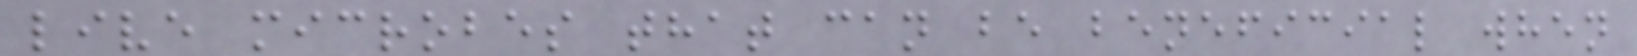live microbes that can be beneficial when
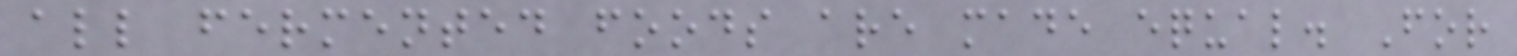all fermented foods are made equal. For
